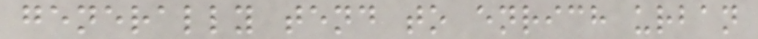generally tend to enrich urban
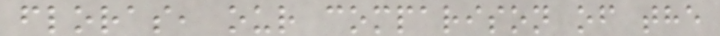floras, our comparison of the
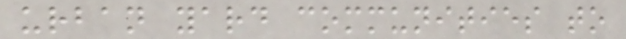urban yard communities to
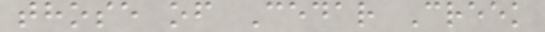those of Cedar Creek
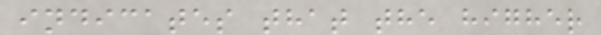indicates that the higher
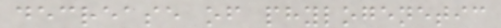decrease of phylogenetic
